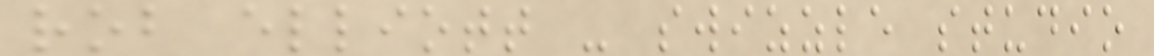rob elliott - swizzle studio
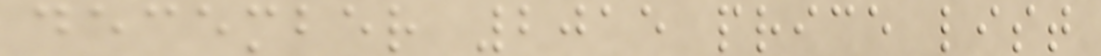december 2015 price list
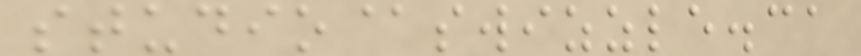studio@swizzle.ca
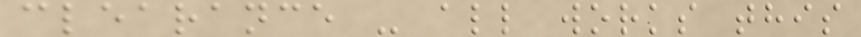clearance - all works this
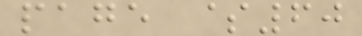page $60
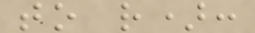to r):
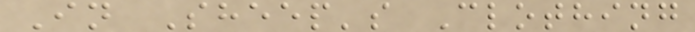In Sheep's Clothing
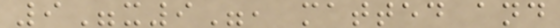9"x9", matted and
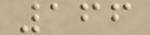166
